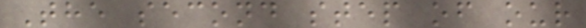The second step of our
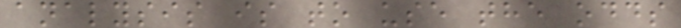analysis is to use the odds
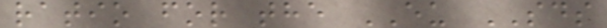ratio for the EU SDS
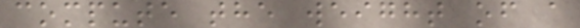compute the weight of a
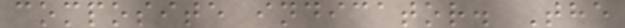composite indicator. The
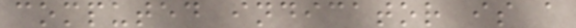computed indicator is a
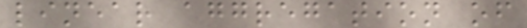linear aggregation of
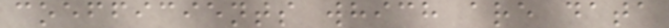coefficients which are data
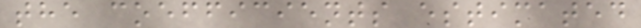the coefficients estimated
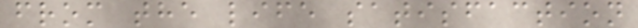from the life satisfaction
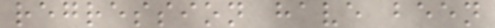regression have been
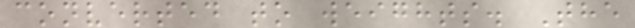converted to weights. The
